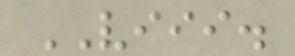VIII.
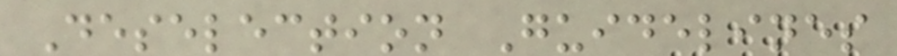Deselection Guidelines
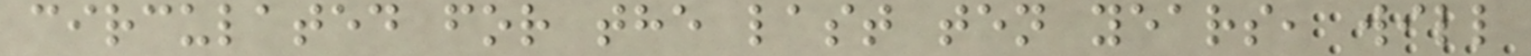circulated for the last ten years, will
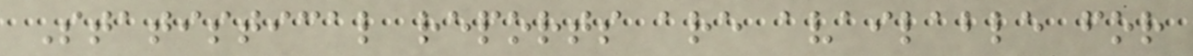Statistical reports are available for
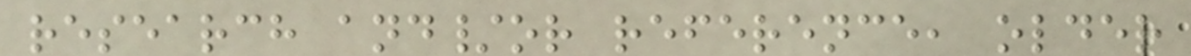research and/or reference, older
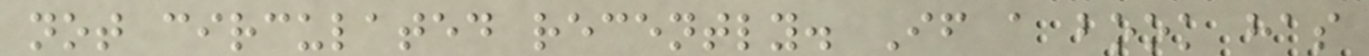not circulated recently. If a book has
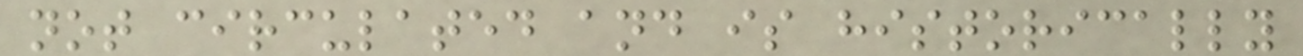not circulated and is historically
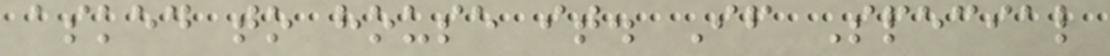asked to house it. If Special
